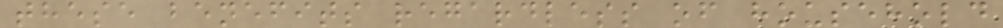these benefits regardless of household
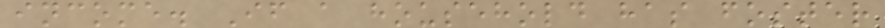income. If a household has foster
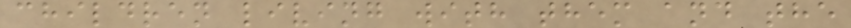children living with them and the
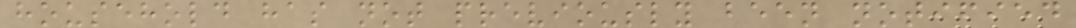household has not previously been notified
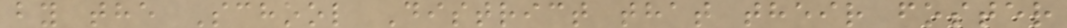by the School District that their foster
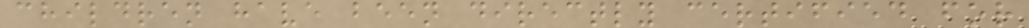children have been directly certified for
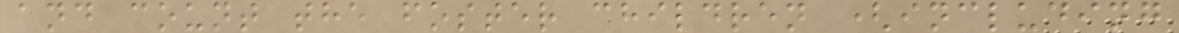and count the foster children (including
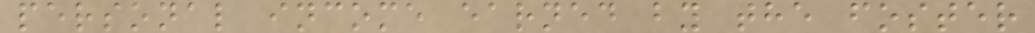personal income earned by the foster
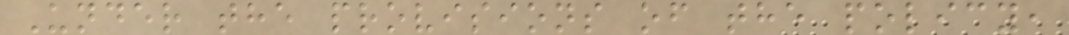Under the provisions of the policy,
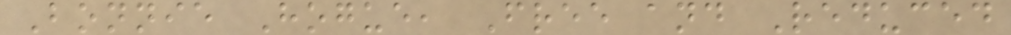Bonnie Hogue, Free and Reduced
